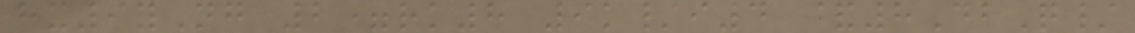hx9yNg 2=rk8 9k/i4 &8DbQ/
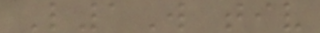L1W tiv
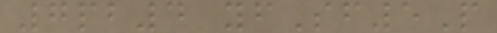7pb4 yfSf5P
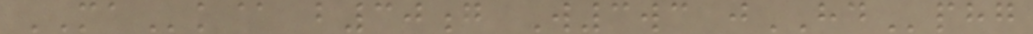MAk@ b30g W3wc jHDphg
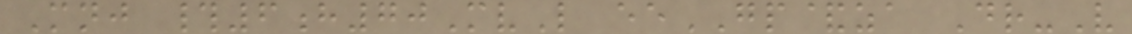Mnj #6h70MvL eeGP&za Dr-V
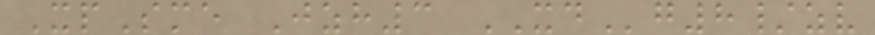XpSme Jzh3 XDg8/zv
